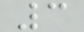3
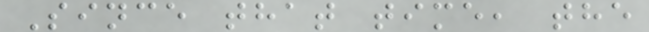Since that time, the
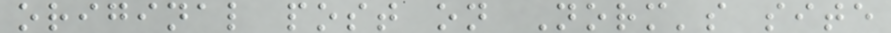original post on Norm's site
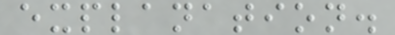explanation.
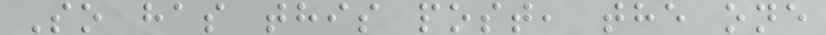So has this post, the one
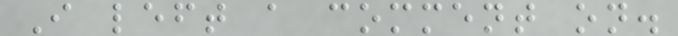I left a comment on.
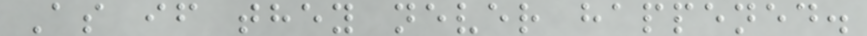As if they never happened.
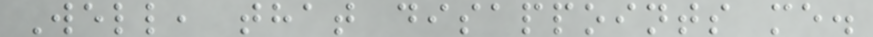Well, that disappoints me.
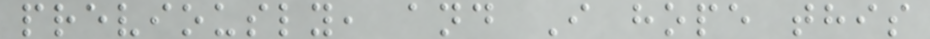previously, and I hope this
